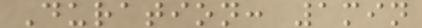Duration: 1min
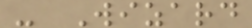- Wizard
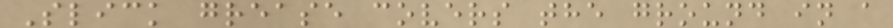Slick grease covers the ground in a
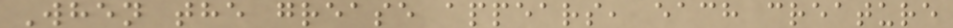When the grease appears, each creature
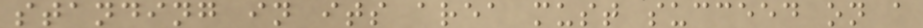standing in its area must succeed on a
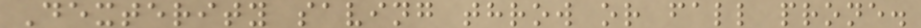Dexterity saving throw or fall prone.
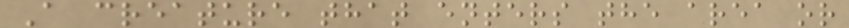A creature that enters the area or
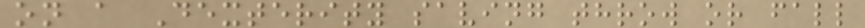on a Dexterity saving throw or fall
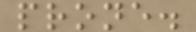prone.
